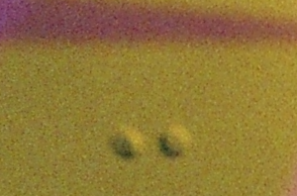-
